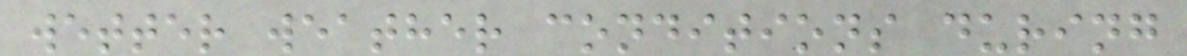wetter weather conditions during
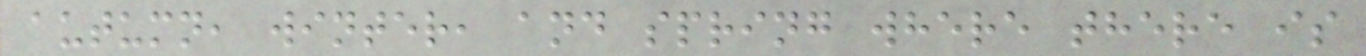autumn, winter, and spring where there is
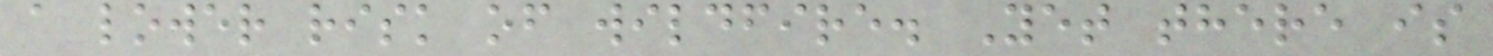a lower risk of wildfire. Yet there is
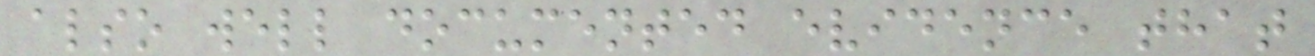also well documented evidence that
